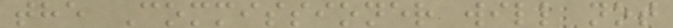the Commissioner will not
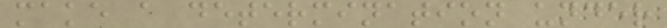make a determination under
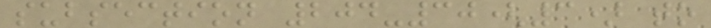subsection 204-30(3) to
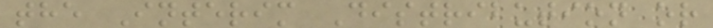the Interim Distribution or
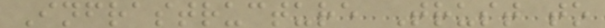Infrastructure Trust to
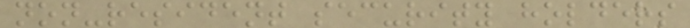non-resident security holders
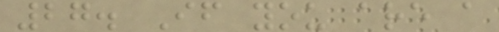27. If you are a
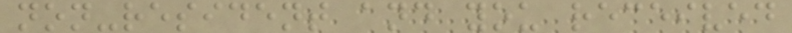non-resident and you received
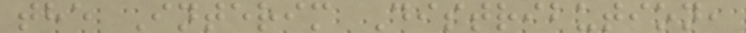the Interim Distribution,
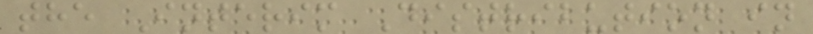the Interim Distribution in
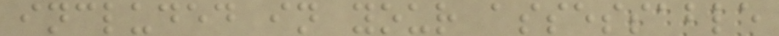included in your assessable
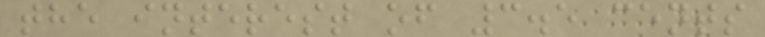the interest of 3.5 cents
